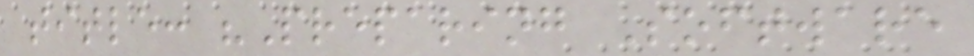title: "Preparing Software
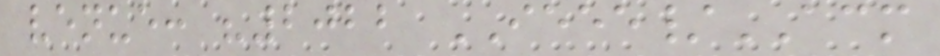venue: "2022 IEEE/ACM
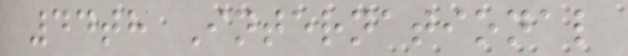44th International
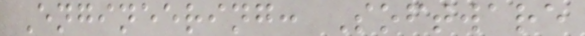Engineering: Software
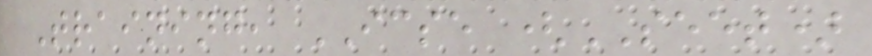Training, ICSE (SEET)
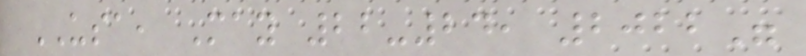USA, May 22-24, 2022"
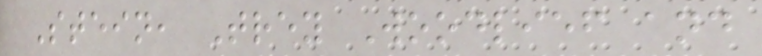Stein, Trey Woodlief and
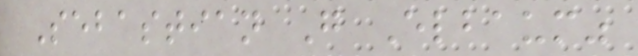Sebastian G Elbaum"
